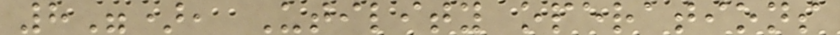8"), Utility operations
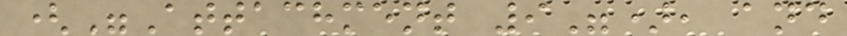("Attachment 9"), and
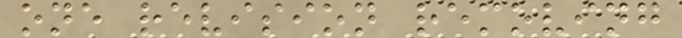one revision removing
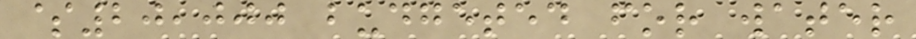$20,000 budgeted for water
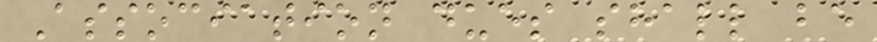Association dues shall be
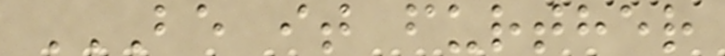BE IT FURTHER
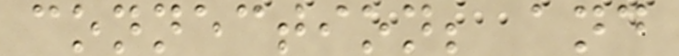connection; and
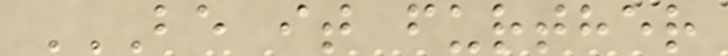BE IT FURTHER
